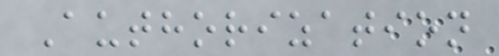Authorization
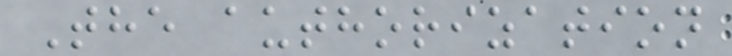The authorization
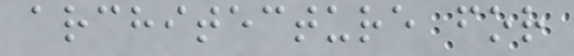architecture for
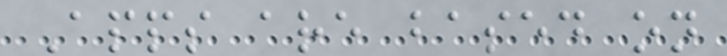Apps are based on
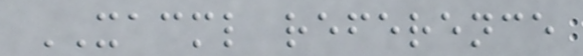XACML reference
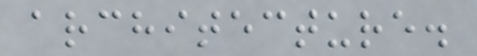architecture.
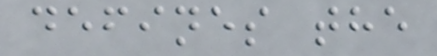defines the
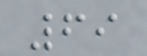69
